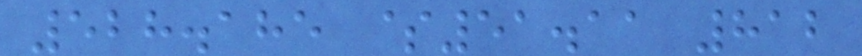528.185 $51.11 812
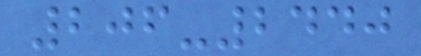206-2440
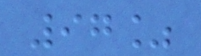97%
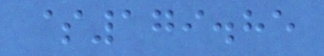$179.85
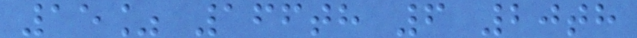15% 166th 6 20th
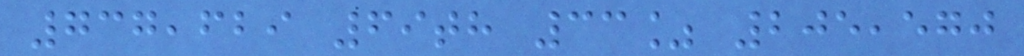737,629 69th 33% 205,570
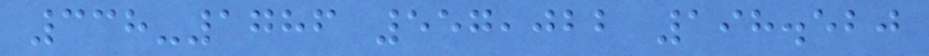338-1786 557,022 198.520
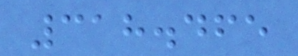318.465
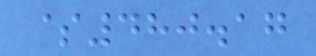$480.17
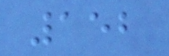152
